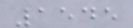1545
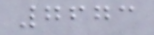7673
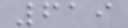619
